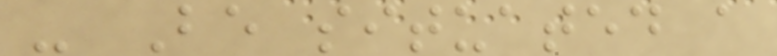- Be situated a
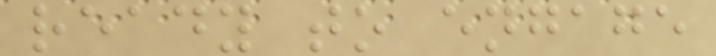ready to engage
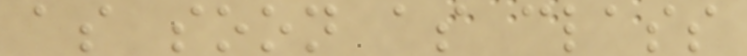as soon as class
